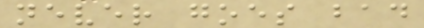never goes bad
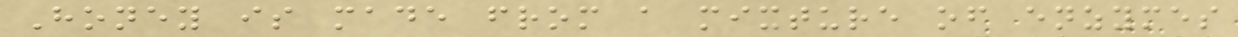Honey is made from a mixture of enzymes
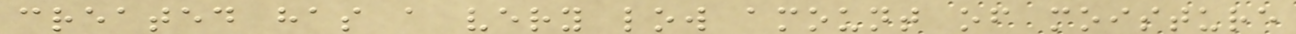created has a very low amount of moisture
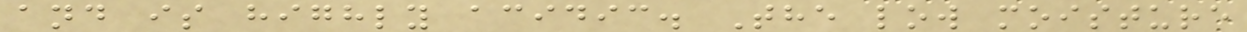and is highly acidic. The low moisture
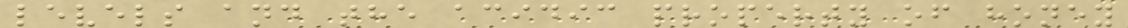levels and the acidic property of honey
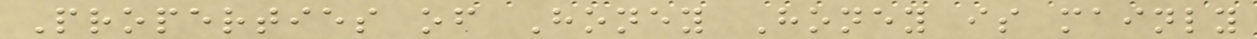Properties of Honey Honey is mainly
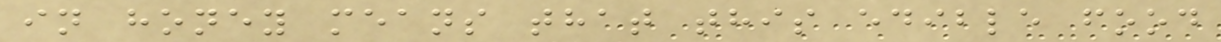in honey means that this edible food
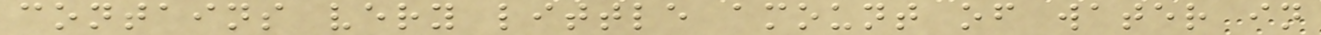contains very little amount of water in
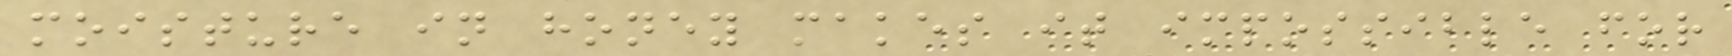moisture in honey makes it impossible for
